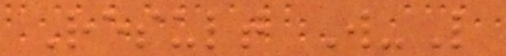Result W-L
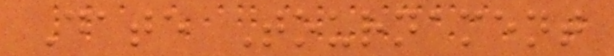Date Tournament
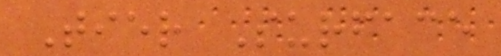Tier Surface
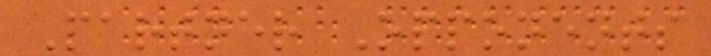Partner Opponents
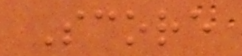Score
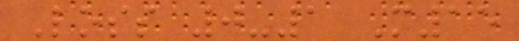Loss 0-1 M15
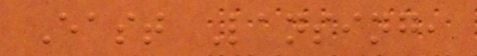East Lansing,
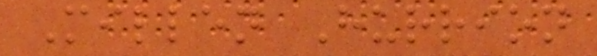Millen Hurrion
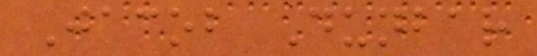Jacob Dunbar
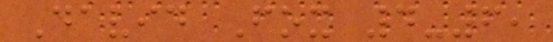David Fox 4-6,
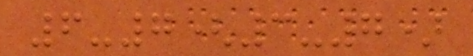6-7(3-7)
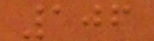106
